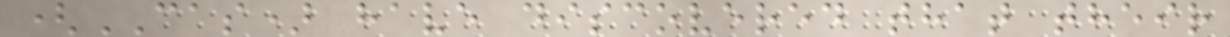(CAS) have discovered that their
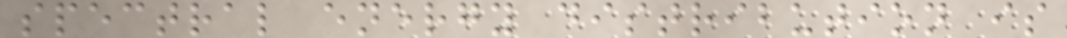spectral energy distribution is
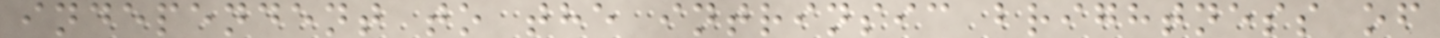independent to the intrinsic brightness of
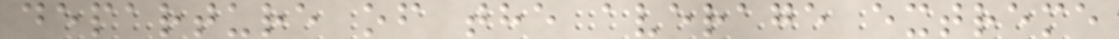departure of the average extreme
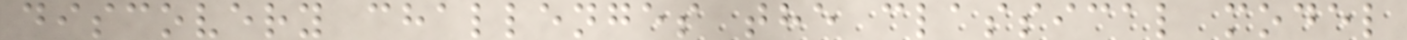discovery challenges the classical model
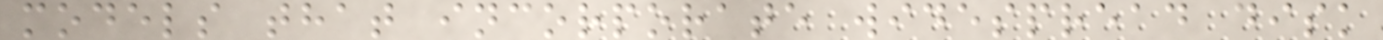models that incorporate widespread disk
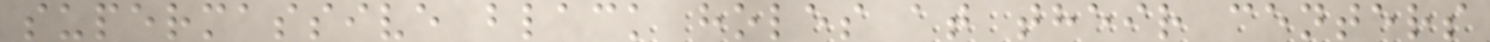supermassive black holes at their centers
